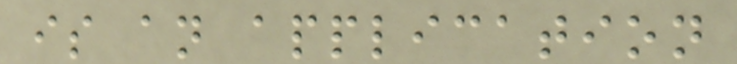is an application
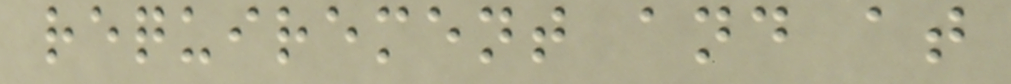requirement and at
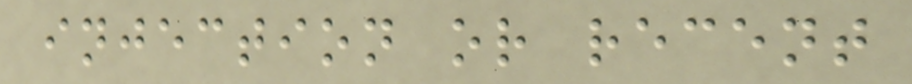injection or recent
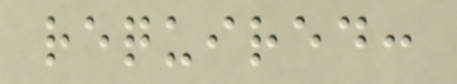required:
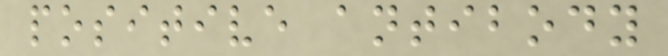positive antibody
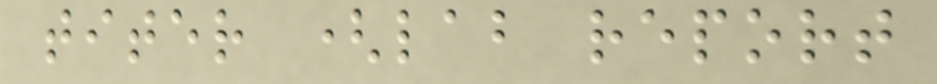titer (lab report
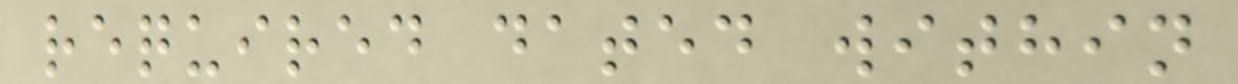required dated within
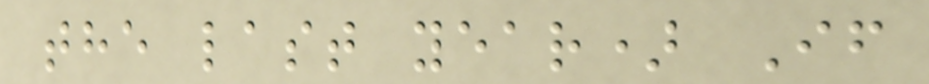the last year) If
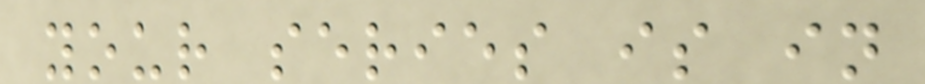your series is in
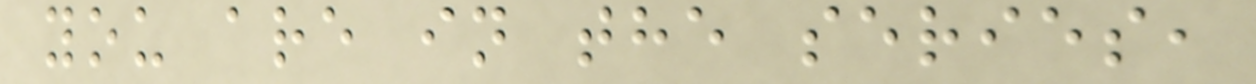you are in the series,
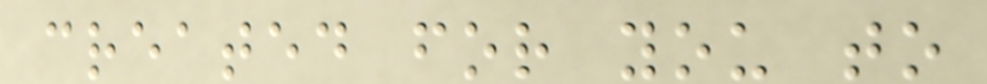created for you to
